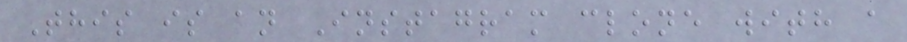This is an Instagram clone with a
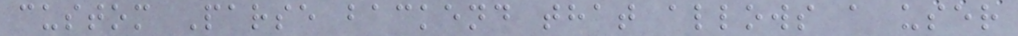custom Parse backend that allows a user
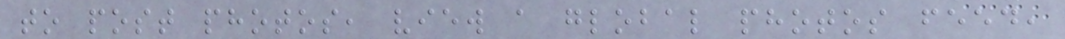to post photos, view a global photos feed,
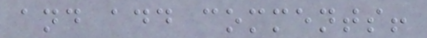and add comments!
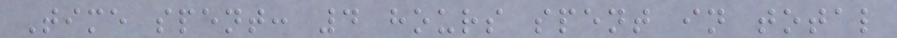Time spent: 4 hours spent in total
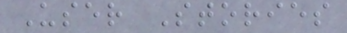User Stories
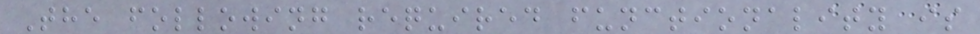The following required functionality is
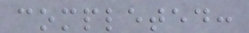completed:
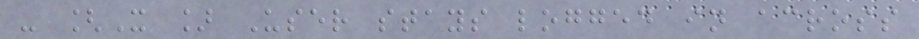- [X ] User stays logged in across
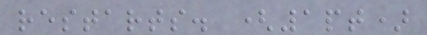restarts. (1pt)
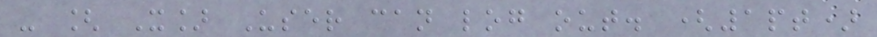- [ X] User can log out. (1pt)
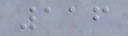116
